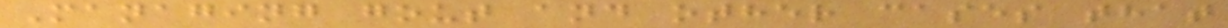Managing gout and other cases that
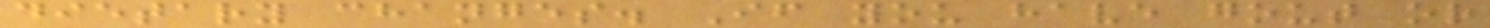dietary changes. If you have gout or
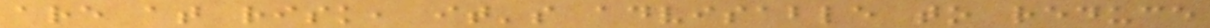are at risk, it's advisable to reduce
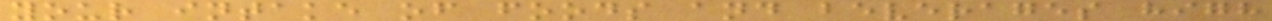your intake of foods and beverages high
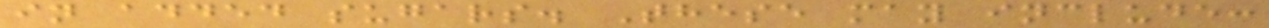in added sugars. These may include:
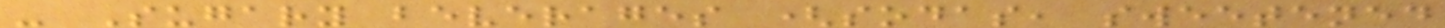- Sugary beverages (sodas, sweetened
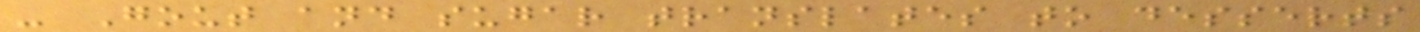- Gout and sugar translates to desserts
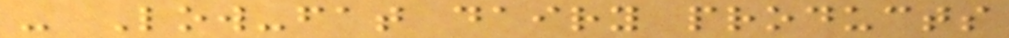- Low-fat dairy products
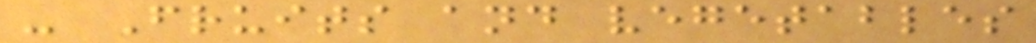- Fruits and vegetables
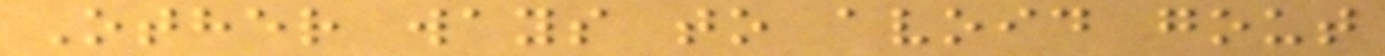Other ways to avoid gout
